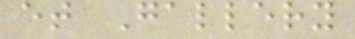et Gallery
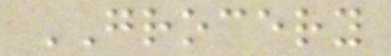GROCERY
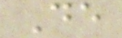De
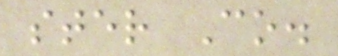ster Co.
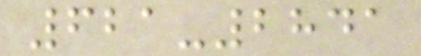621-2841
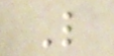L
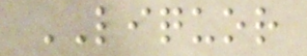LIQUOR
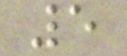5
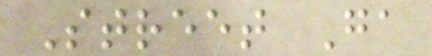Street Ga
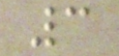3
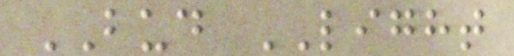BUD LIGHT
